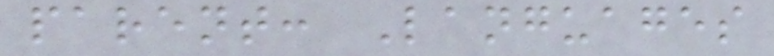parent: Languages
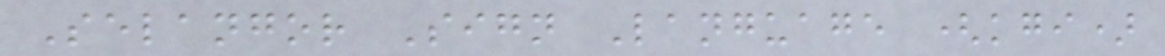Selangor Sign Language (kgi)
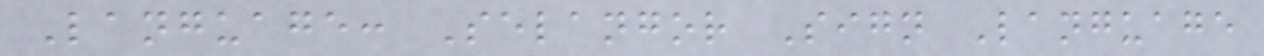Language: Selangor Sign Language
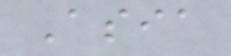Asia
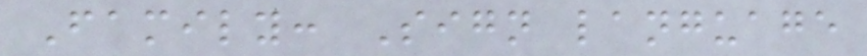Family: Sign language
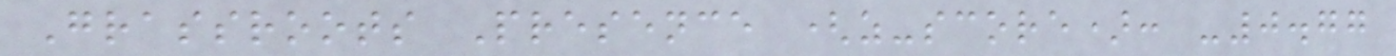Grassroots Presence (z-score): -0.77
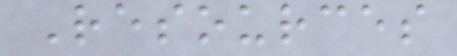Resources
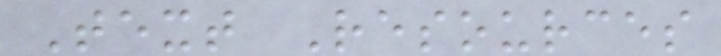Text Resources
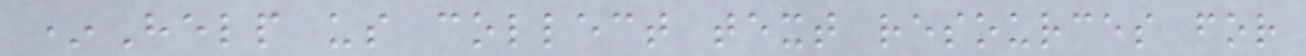*Help us collect text resources for
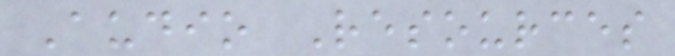Audio Resources
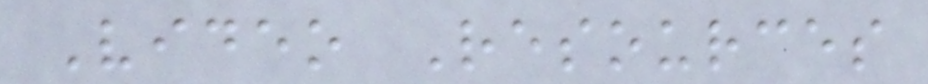Video Resources
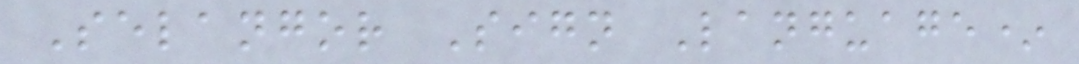Selangor Sign Language*
